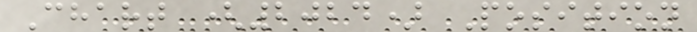Chart (2024) Position
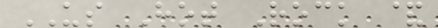US Hot Rock &
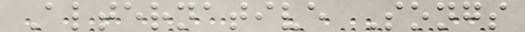Alternative Songs
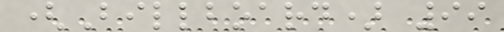(Billboard) 99
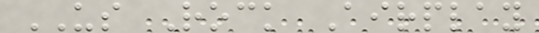US Rock Airplay
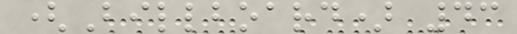(Billboard) 43
